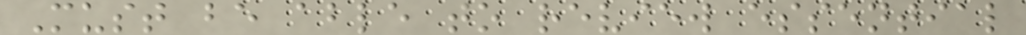Must be able to review essential
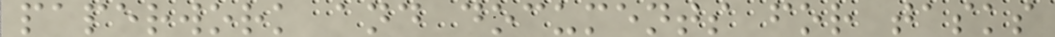paperwork and documents for tasks
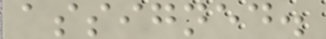assigned.
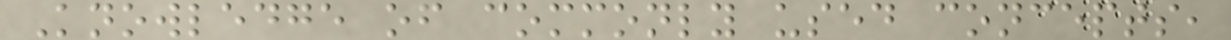Knowledge of commonly used concepts,
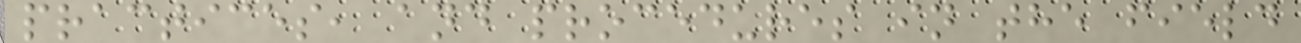practices, and procedures in the field
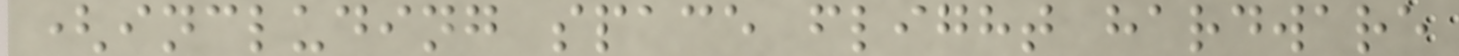(including space flight hardware
